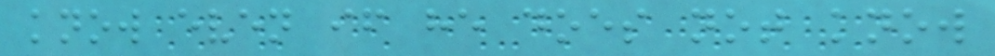know even if he does not know
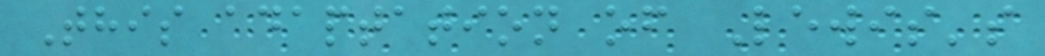This adaptation of Lewis's
